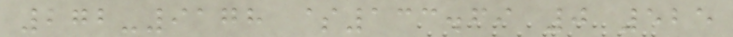272-9178 $133.69 0 525
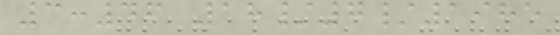3:46 18/7/1985
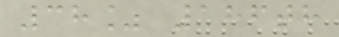38% 186th
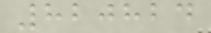820824
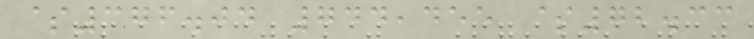$376.04 744,455 $72.33
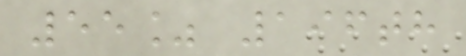55% 196th
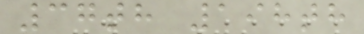37th 198th
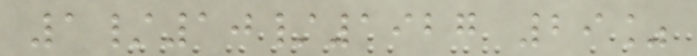1/10/1927 29%
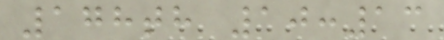178th 10:13
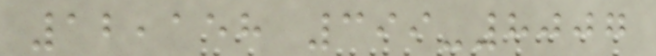12,158 399-8007
